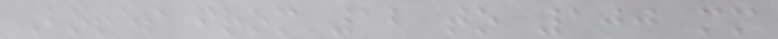Bores from 12 to 100 mm
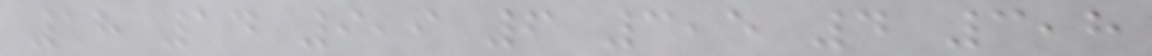18 14 9,9 6 3,5 4 3,8
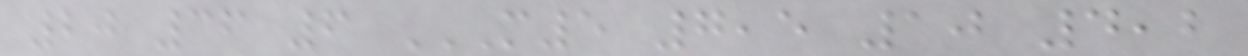20 36 6 M5 7,5 10 4,2
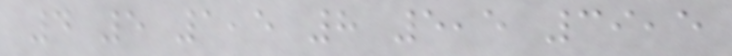4 5 1,5 8 5,5 39,5
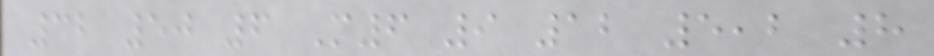32 50 6 M6 9 12 5,2 8
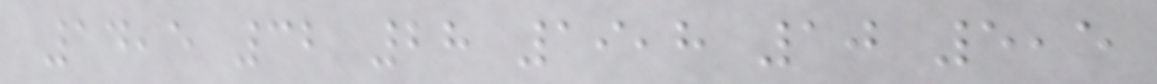14,5 32 28 19,8 10 5,5
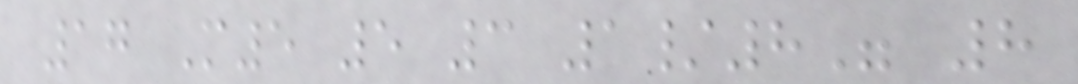17 M5 5 3 1/8" 8
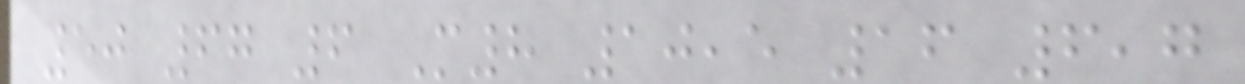50 67 6 M8 10,5 16 6,7
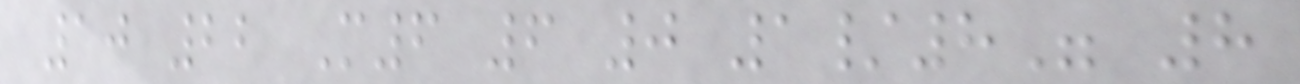10 22 M6 6 0 1/8" 8
